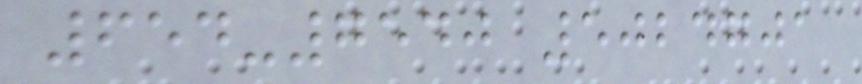654-7540 5024701
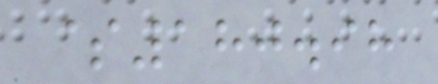$180.98
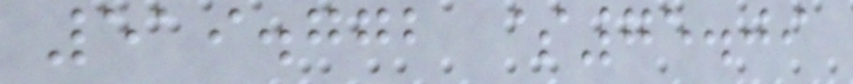519.772 $75.09
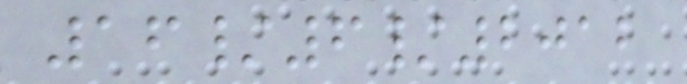16/6/2012
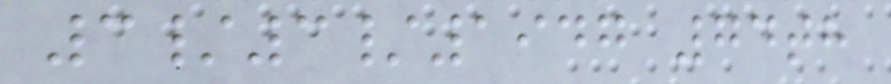3/3/1947 74th
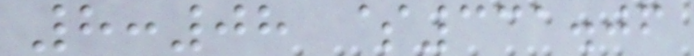8:08 $331.06
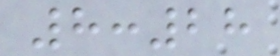8:28
